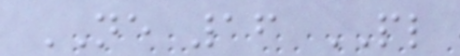NE 16 PL
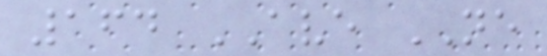164 AVE NE
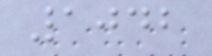1042
